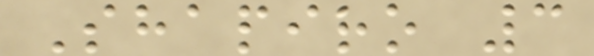Shapiro 3
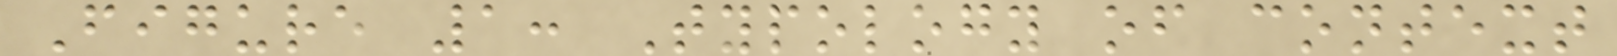Figure 1: Typology of context
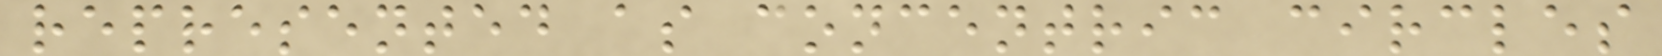represented as concentric circles
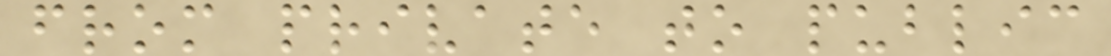from private to public
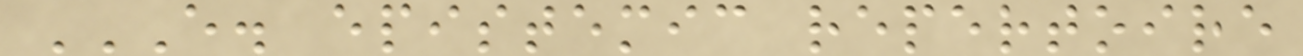E. EPISTEMIC REPERTOIRE
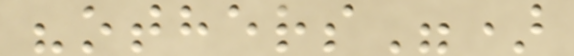"others")
